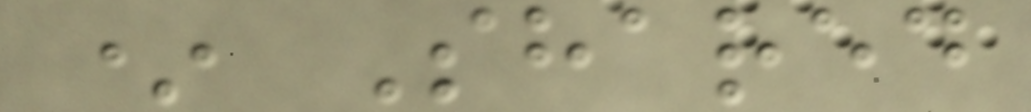* Shared
